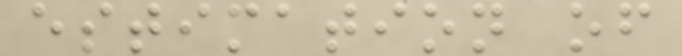estimation of
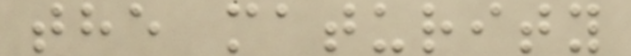the maturity
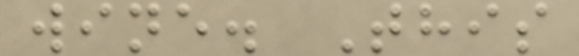wine. This
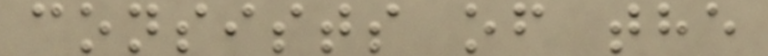consists of the
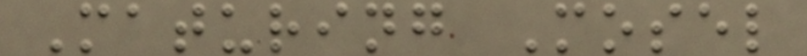Maturing Mosel
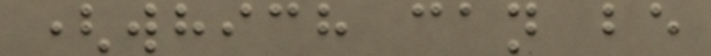(which can be
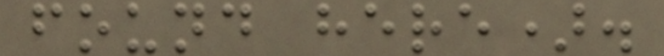found here).
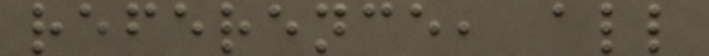reference, all
